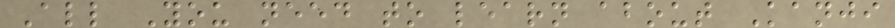All You need to learn about Kanji
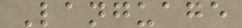Language
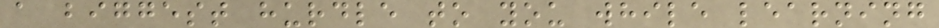a biggest hurdle to you while learning
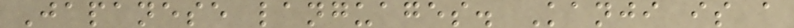Japanese languages. Kanji is a
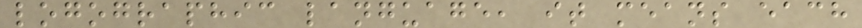logographic language, it means each
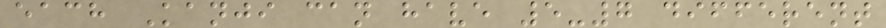each Kanji can have 5-7 different
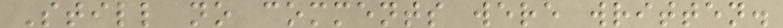Still no comments were written.
